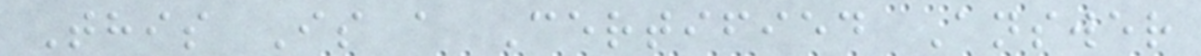This Is a Certified Answer
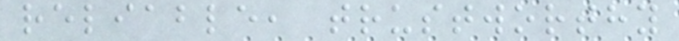reliable, trustworthy
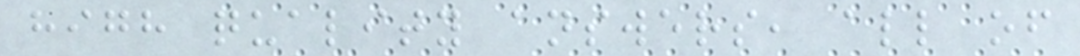high quality answers, all of
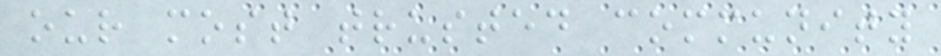our most trusted community
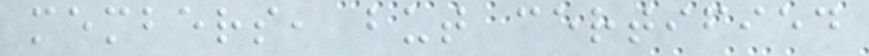members, but certified
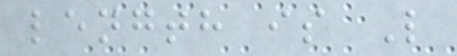length is L
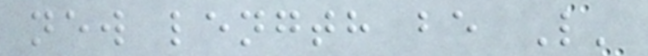new length be L'
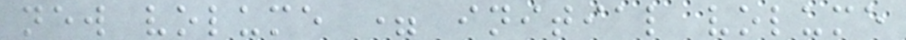new volume = initial volume
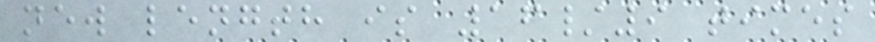new length is 16/9 times
